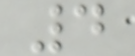4
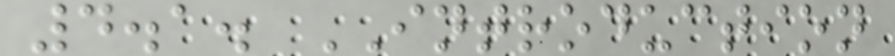4.1. INTRODUCTION
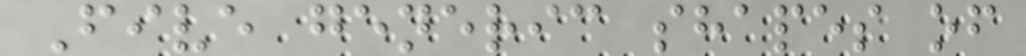Five generic shapes of
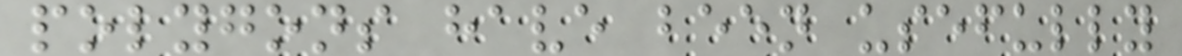polygons have been usefully
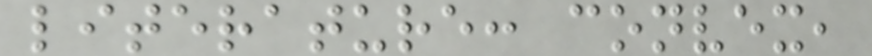literature: convex,
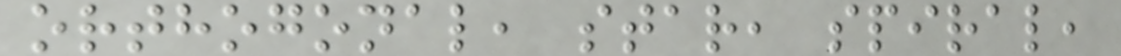orthogonal, star, spiral,
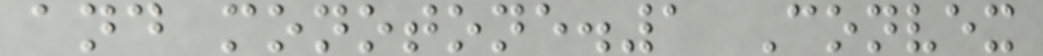and monotone.1 Convex
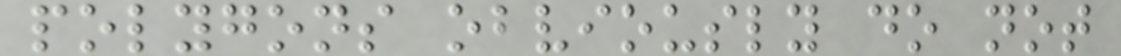polygons obviously do not
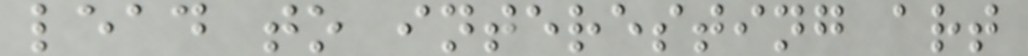lead to interesting art
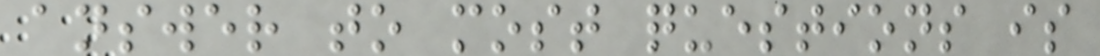answer to most questions is
